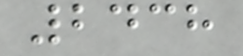2438
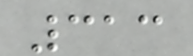313
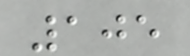105
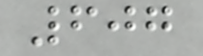607
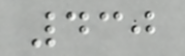430
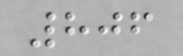806
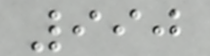990
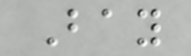Bay
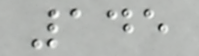145
